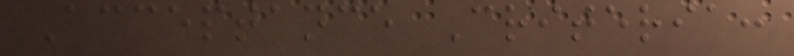Acceptance Criteria:
